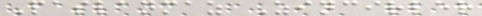Paslanmaz Zincirler
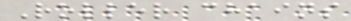Roller chains
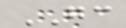GC
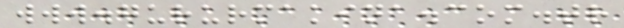www.gururmakina.com.tr
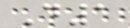D1
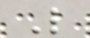L
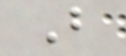B
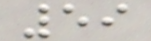59
